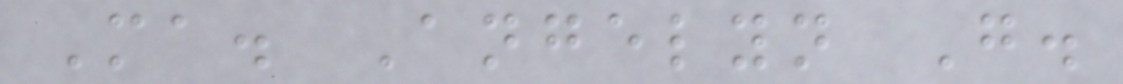Ma. Angelyn G.
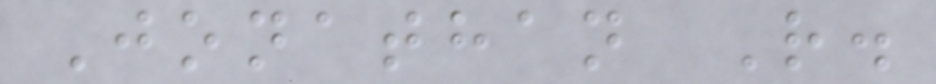Jonathan R.
